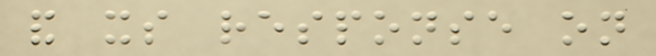and its response on
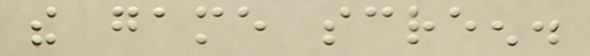the game screen.
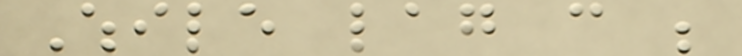While lag can be
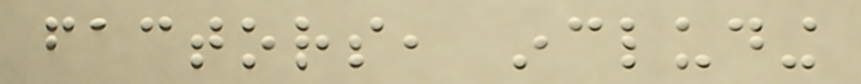factors, including
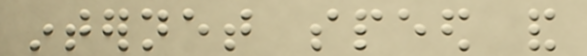internet speed and
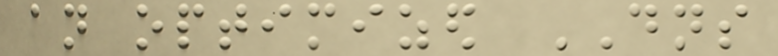an optimized DNS
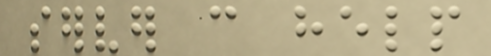server can help
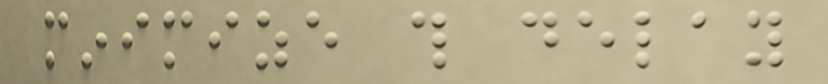minimize this delay
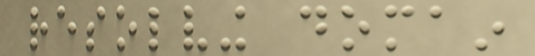resolving domain
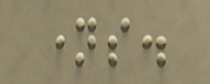names.
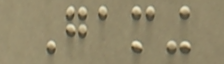Gaming
